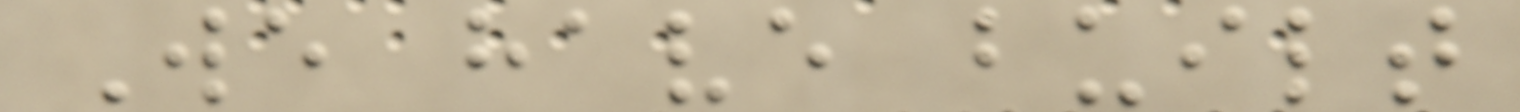We have built
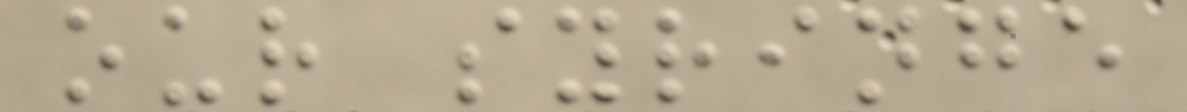our syringe
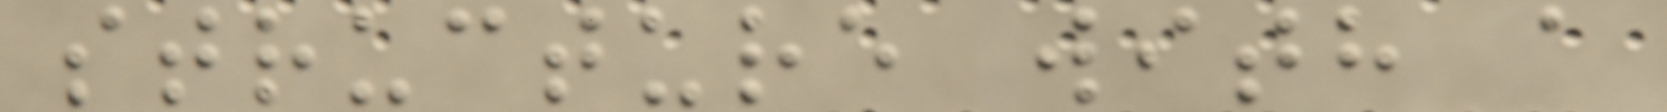structure with a
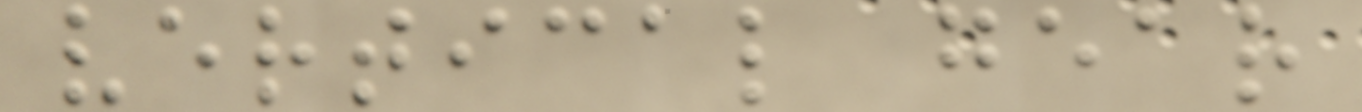vertical gear
